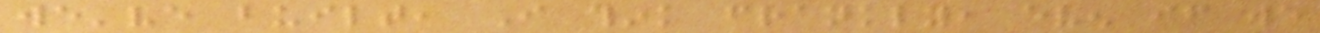we've built, I think frankly, even if we
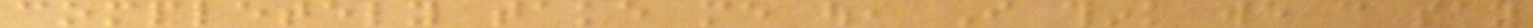completely take me out, I think we can say
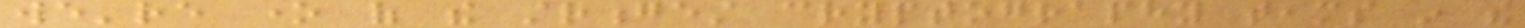we're one of the strongest cryptography teams in the
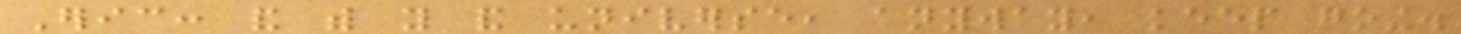Eric: and with you and universe, anyway, keep going.
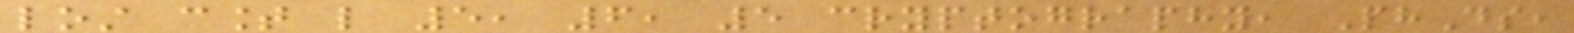lost count like 5, 6, 5 cryptography, PhDs,
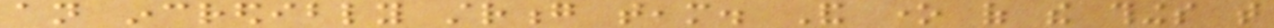an incredibly strong team. And one of the things that
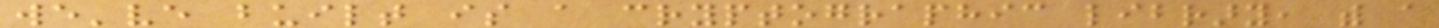we've built is a cryptographic library, with a
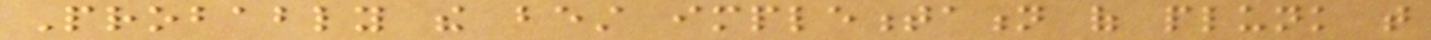Probably the best implementation of plunk that
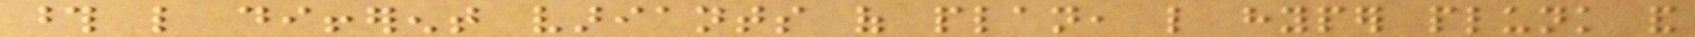those like different variants of plan, like hyper plunk and
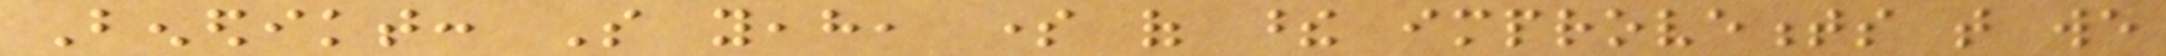Benedikt: So yeah, some of these improvements that we
